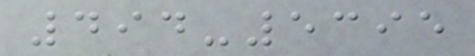494-5395
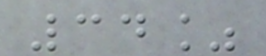34%
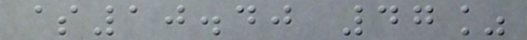$10.40 47%
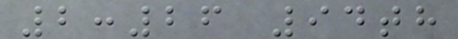2:26 94th
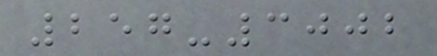257-3002
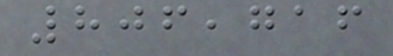806,716
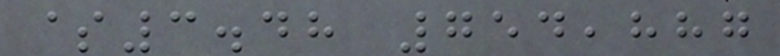$3.48 754,887
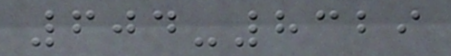604-8329
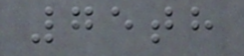75th
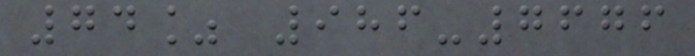74% 986-7676
